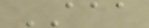AAA
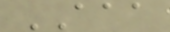AAA
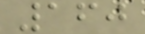160
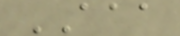AAA
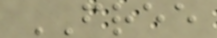FREE
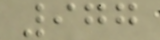977
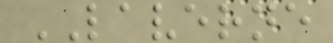LAVERNE
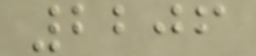2206
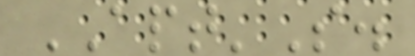APT'S.
